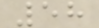58
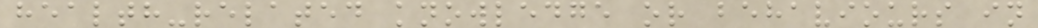health-related knowledge or behaviours in
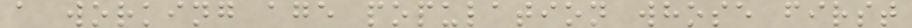a working age population whose first
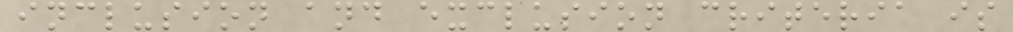inclusion and exclusion criteria is
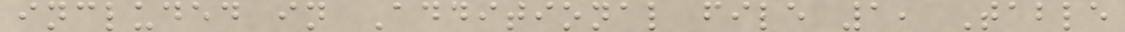included in Additional file 1, Table
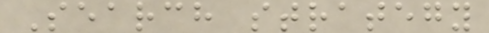Search strategy
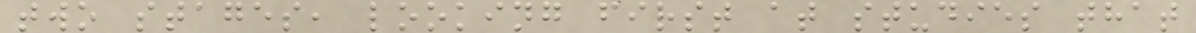two stages, looking first at studies that
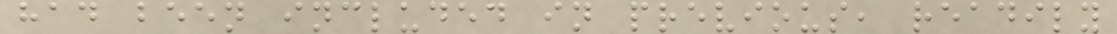had been included in previous, readily
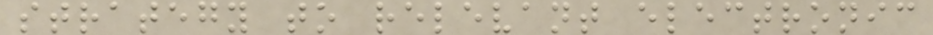strategy to relevant electronic
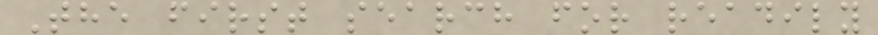The first search for readily
